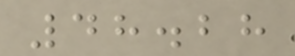48.28
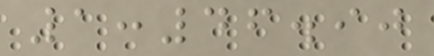1:46.90
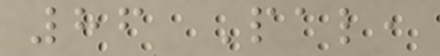86 Pal,
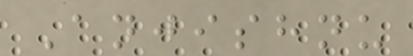Anjishnu
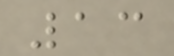13
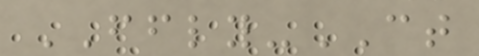FFLY-CT
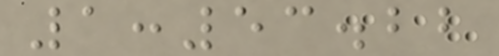1:53.22
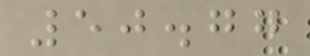50.77
